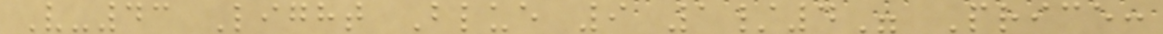V-43 Light Blue 9 1/4" Price:
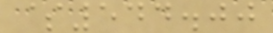$544.00
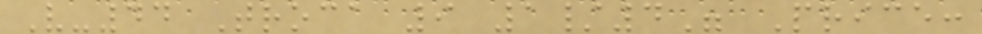V-44 Troca 9 1/4" Price:
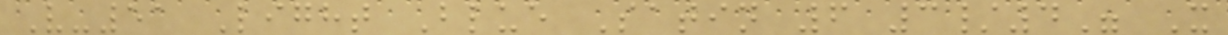V-51 Light Blue Satin 6 3/4" X
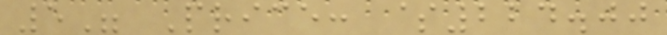5" Price: $224.00
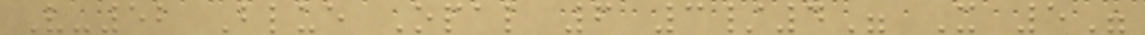V-52 Blue Opal 6 3/4" X 5"
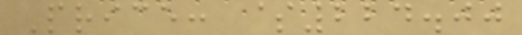Price: $224.00
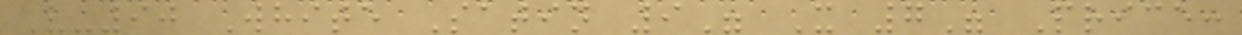V-90 White Satin 9" X 7" Price:
